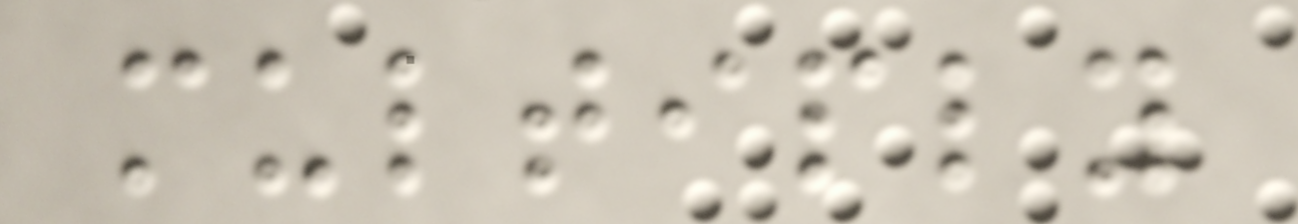multiply
